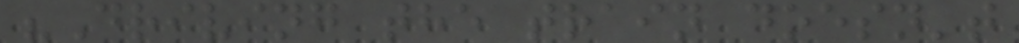"Driving the train doesn't
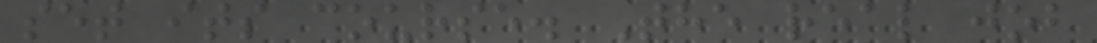set its course. The real job
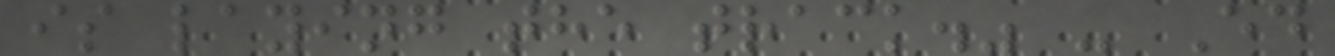is laying the track." - Ed
